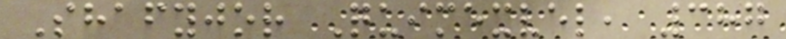Shafyjor Quimexvel, 387
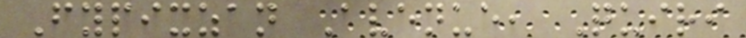Fypixzan Avenue, Quiri
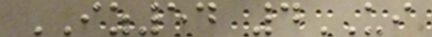IZ54 4UI
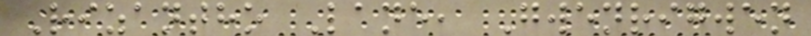Rizantho Lane, Gwenrigwen
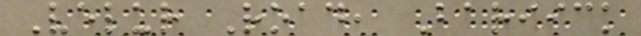Velur Road, Bariick
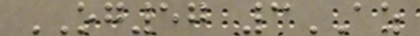OG57 3AZ
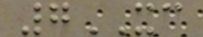7XC
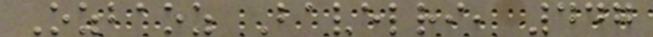Ozbaoz Bavelri, 447
